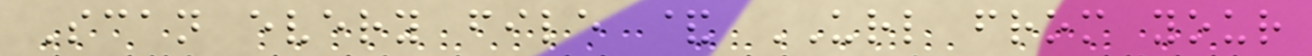Scan every file & URL from your
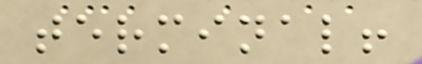terminal!
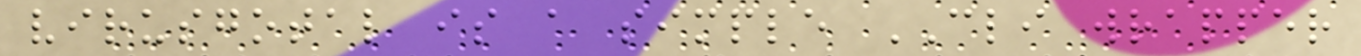virusgotal is a simple CLI wrapper
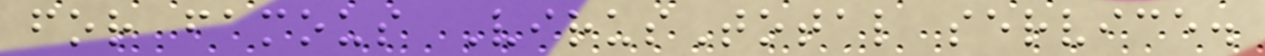for famous VirusTotal service.
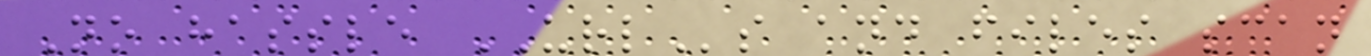No hassle URLs and files scan
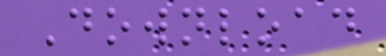Download
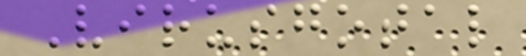Virusgotal
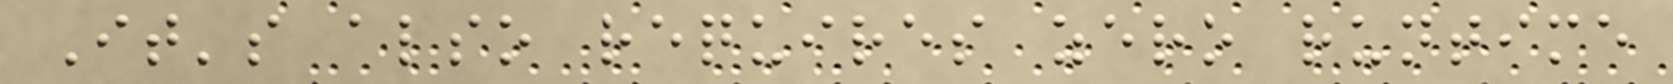It's also requires zero runtime
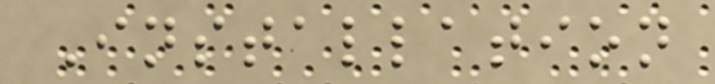Installation
